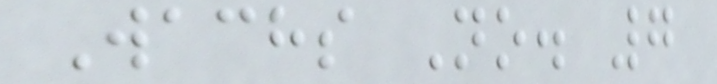Wachs No. 7
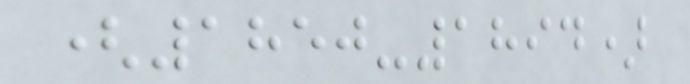(1850-1894)
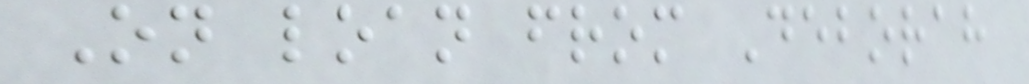On loan from Deborah
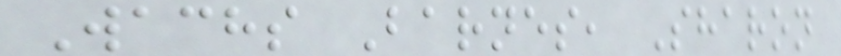Wachs Barnes, Sharon
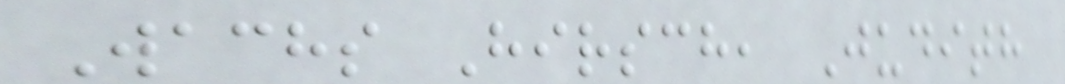Wachs Hirsch, Judith
